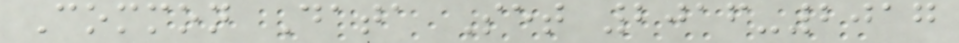Common Data Set 2016-2017
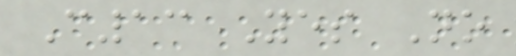C13 Yes No
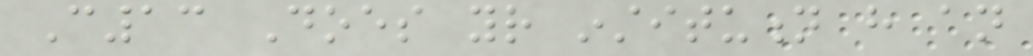C13 Does your institution have an
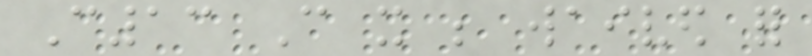C13 Can it be waived for
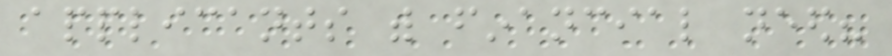applicants with financial need?
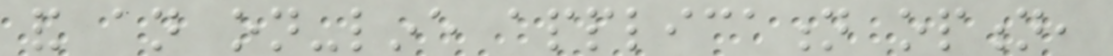and an on-line application option,
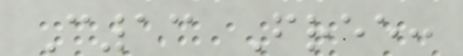C13 Free:
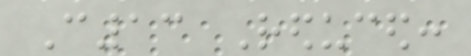C13 Reduced:
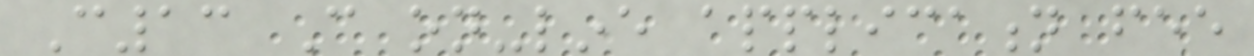C13 Can on-line application fee
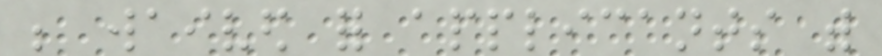be waived for applicants with
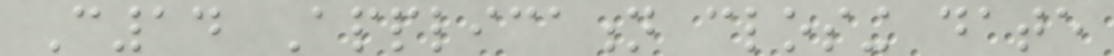C14 Application closing date
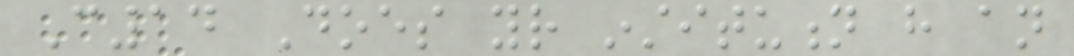C14 Does your institution have an
